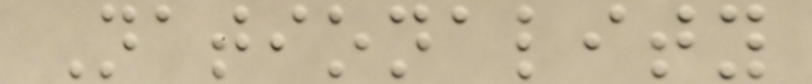Nationality
